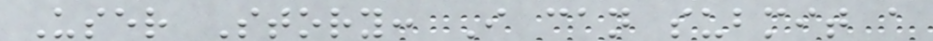User Story: I can submit a
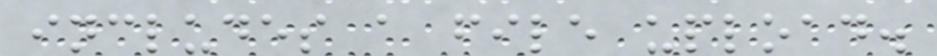includes a file upload.
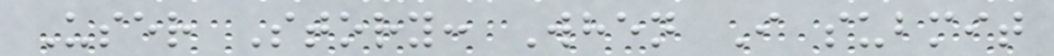User Story: When I submit
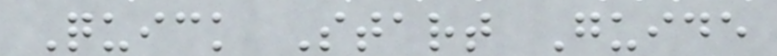Quick Start Guide
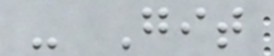- Git
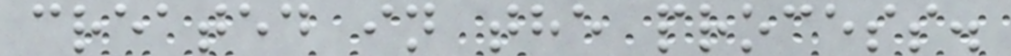created in the process.
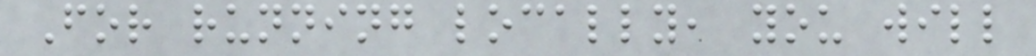For running locally, you will
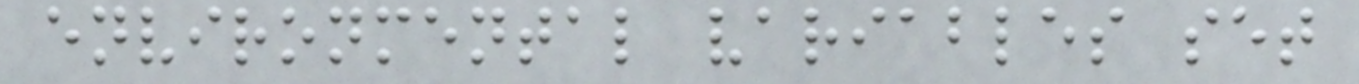environmental variables set
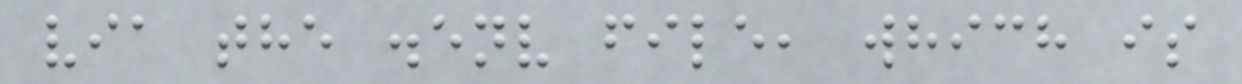via the .env file, which is
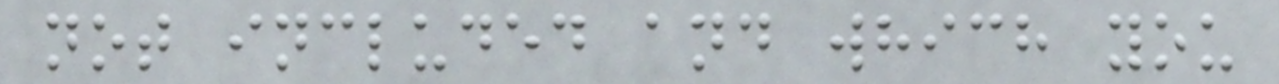not included and which you
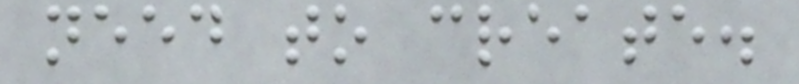need to create.
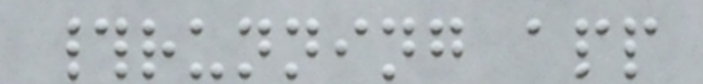#running app
